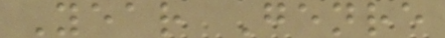Year Genre
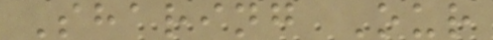Sharing Our
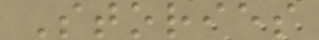Stories
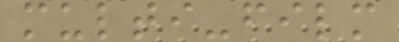multi-film
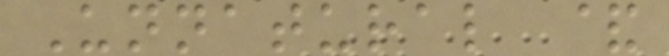Unnatural &
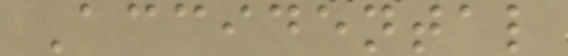Accidental
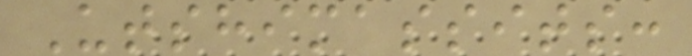Utshimassits:
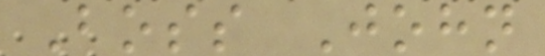Boss John
